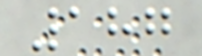187
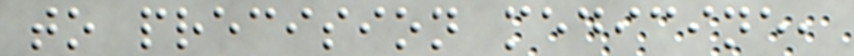to precision medicine,
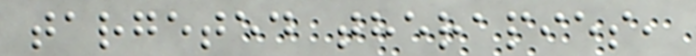targeted therapies,
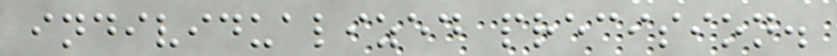individualized precision.
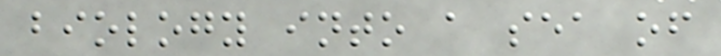biology into a sea of
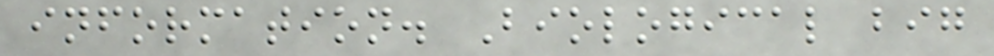information. Biological big
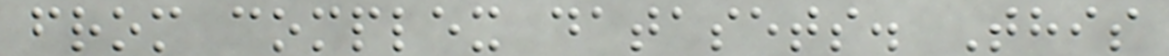from complex datasets. This
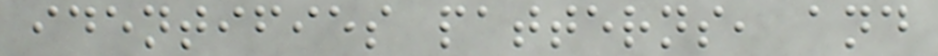identifies patterns, and
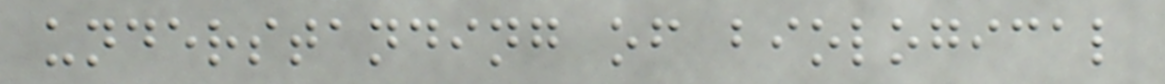understanding of biological
